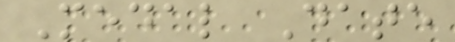Medal Date
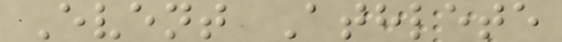Event Athlete
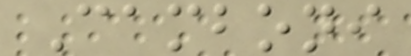Camboni
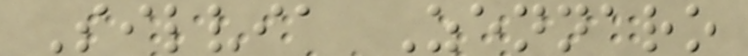Silvia Zennaro
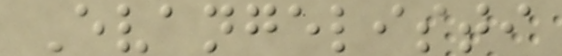Evangelisti
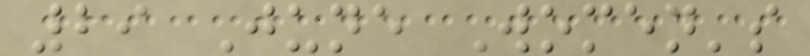29 June Women's
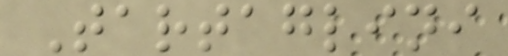Tartaglini
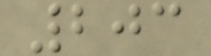203
